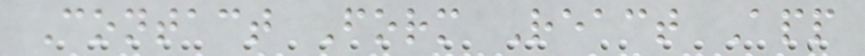Contact Form React App
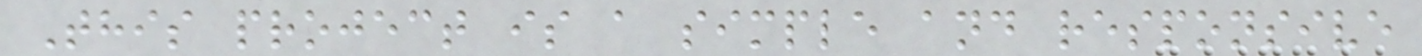This project is a simple and responsive
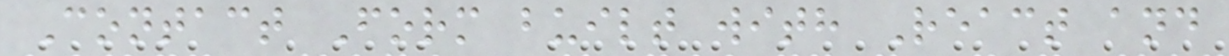Contact Form built with React and
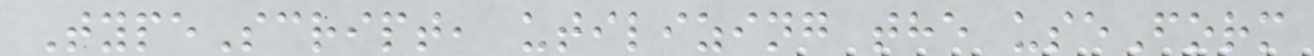TypeScript, utilizing the useForm
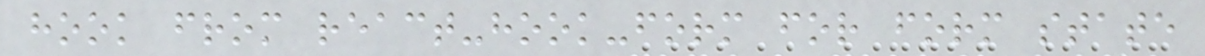hook from react-hook-form for form state
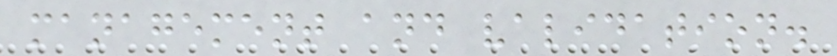management and validation.
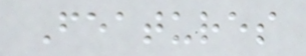Features
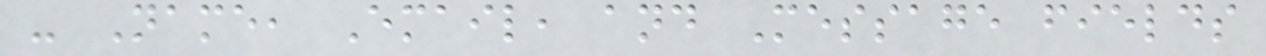- Name, Email, and Message fields
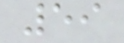59
